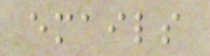emails
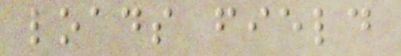loads field
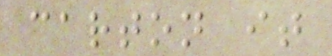carton it
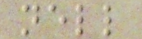nell
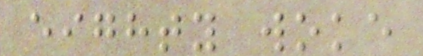eighty woke
